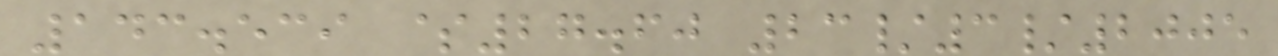143.539 $27.60 23/3/2005
